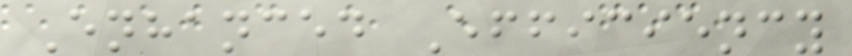Enhanced Efficiency
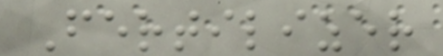Fertilizer
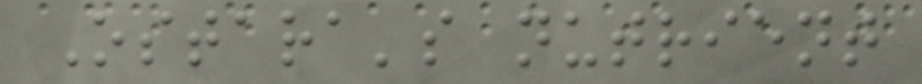Ostara's nutrient
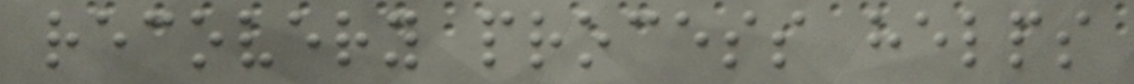recovery process helps
